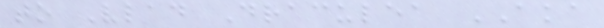to Vlad Draculea AKA
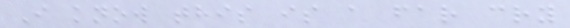I know this is a far cry
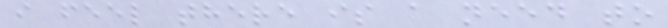i feel there is a need to
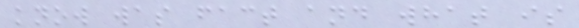know was fact and what is
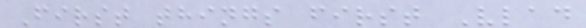First things first Vlad
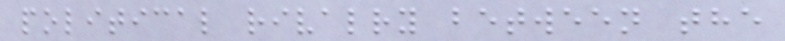political rivalry between the
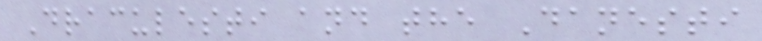Draculesti and the Danesti
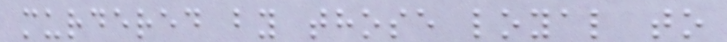murdered by those loyal to
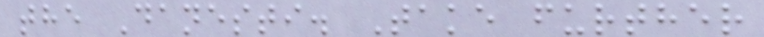the Danesti. Take further
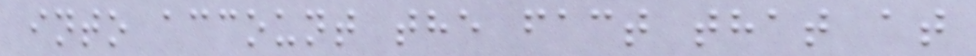into account the fact that at
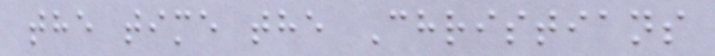the time the Christians
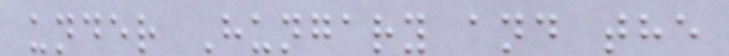under Hungary and the
